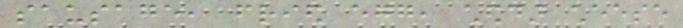sausage, fried egg, cheddar cheese
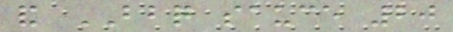and BBQ sauce 20
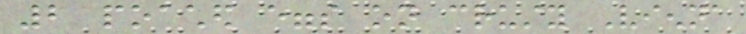2 poached eggs on crusty Vienna
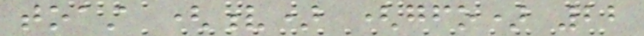toast (v) (gfo) 22
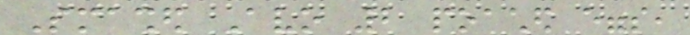Smashed Avo 2 poached eggs,
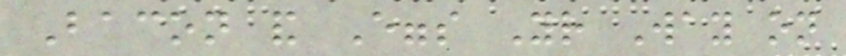Bacon and Eggs Your Way on
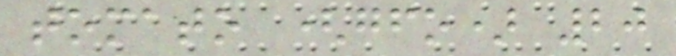tomato (gfo) 20
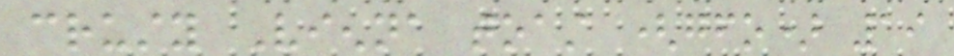crusty Vienna toast (gfo) 19
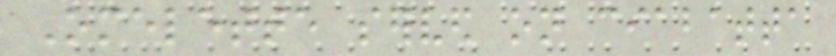Omelette served on ciabatta
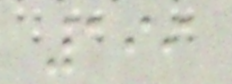199
